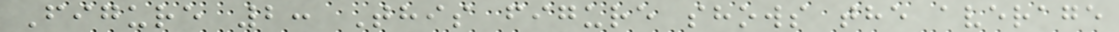Figure 2: This figure shows the average
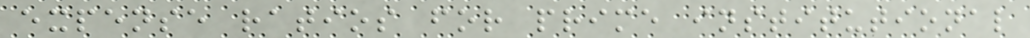expense ratios for prime institutional
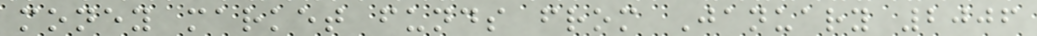money market funds from January 2006
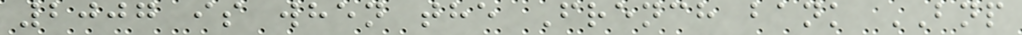2007 is when the French bank BNP
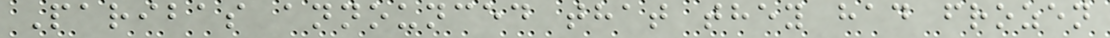Paribas announced that they had frozen
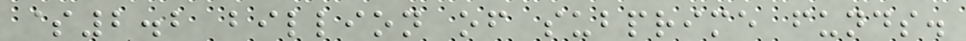$2.2 billion of subprime funds.
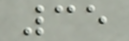35
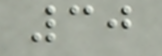30
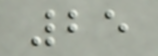25
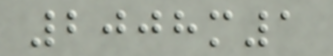2008m1
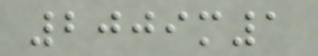2009m1
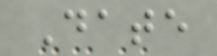Date
